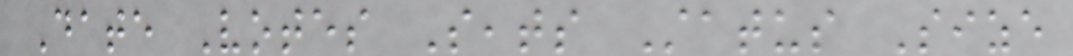Date Votes Seats Status Size
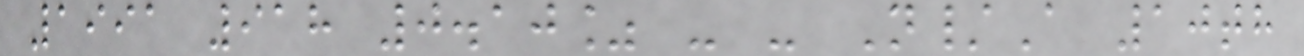1991 918 0.10% - - N/A 10th
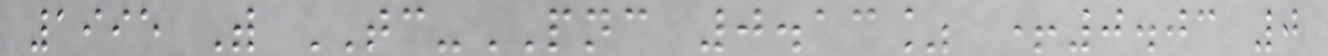1995 With TC-PNC 0.13% +0.03 0
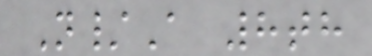N/A 8th
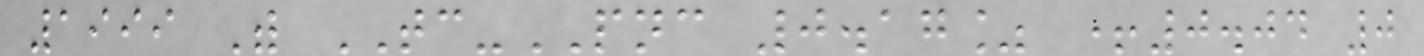1999 With TC-PNC 0.17% +0.04 0
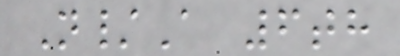N/A 6th
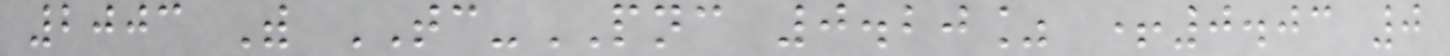2003 With TC-PNC 0.20% +0.03 0
